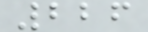226
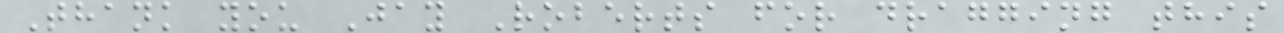Thank you Jay Roberts for dragging this
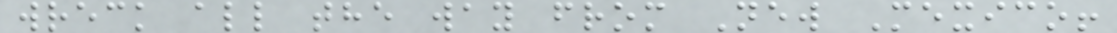wreck all the way from New Mexico!
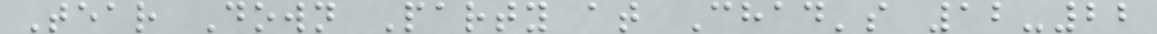Tear Down Party at Chad's 12-22
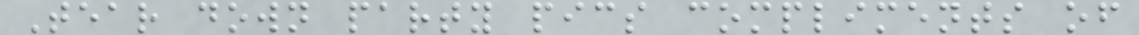Tear down party pics compliments of
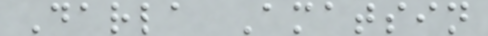Darla Amatsin
